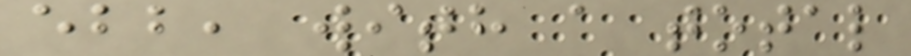ebb, with a total
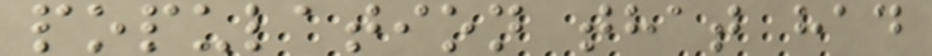population that had
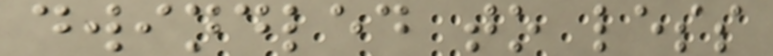dwindled to less
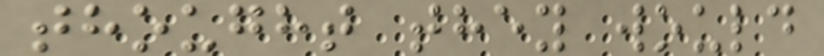thought they would
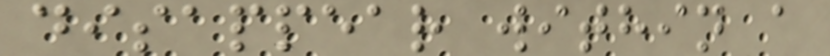disappear within a
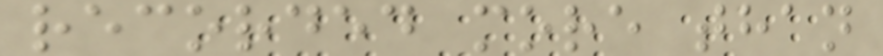recorded more than
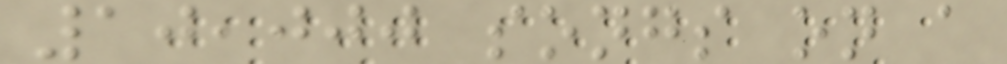10,000 songs on a
